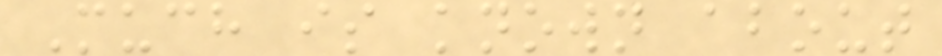Much is known about
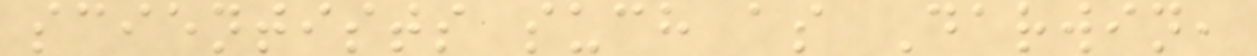scientists such as Darwin,
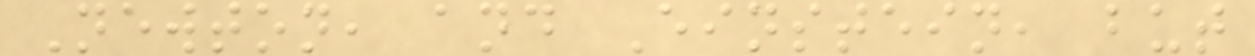Newton, and Einstein, but
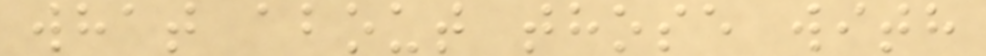what about those with
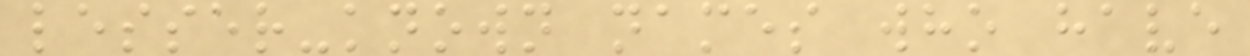lesser-known names who have
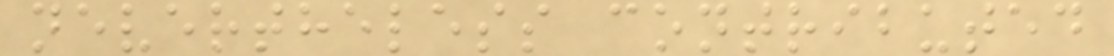nevertheless contributed
